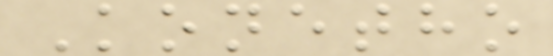Konetho
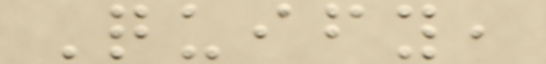Quify,
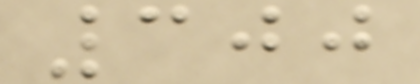300
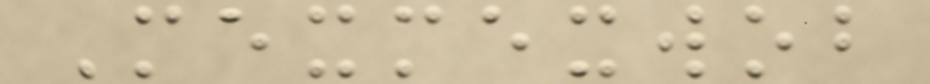Mexmexwob
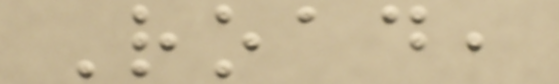Road,
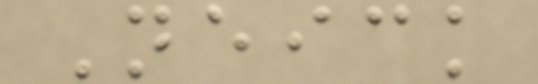Neick
